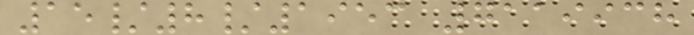15/8/1953 7119938
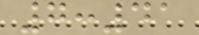7:41
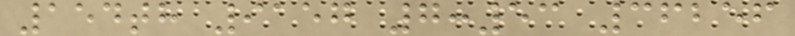154th 9157 7:53 36256
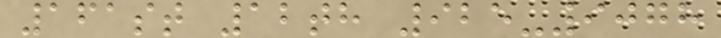161st 12th 925-9078
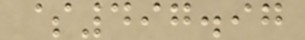$497.97
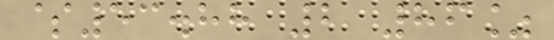$53.88 2 86%
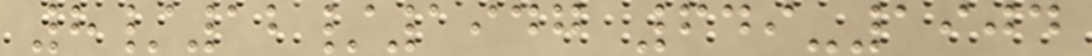8/12/1947 649-1904
